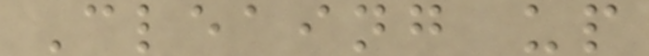Cleaing up
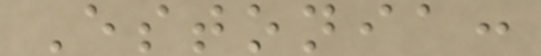Estonia:
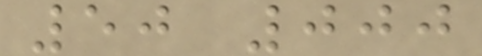50 000
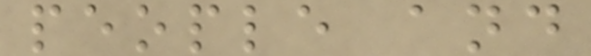people and
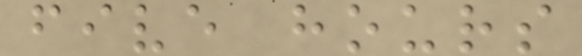five hours
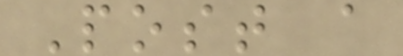Post a
